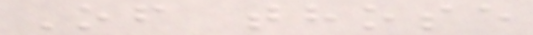Of those
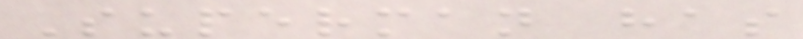Superman has
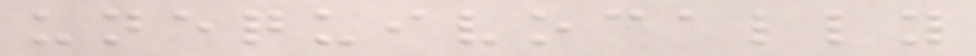unequivocally
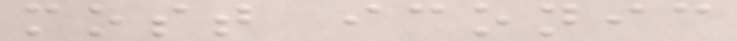most iconic
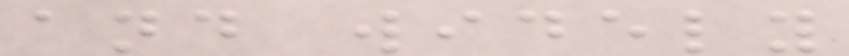and widely
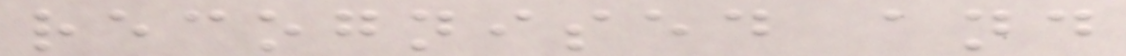recognised and
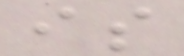is
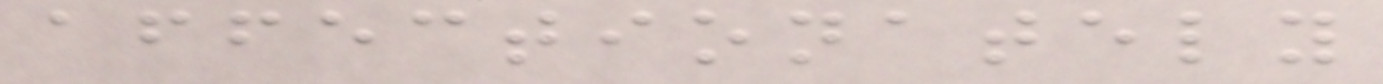affectionately
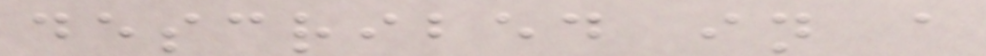described in a
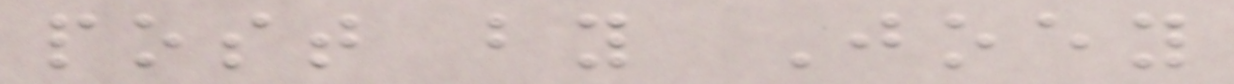post by Joey
